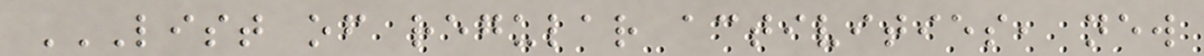LIST OF REGULAR ACTIVITIES, NEW
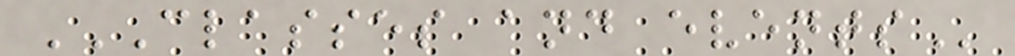CLASSES AND EVENTS
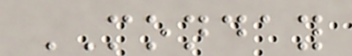MONDAY
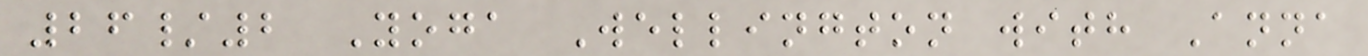26/2 Yoga Wellington with Anna
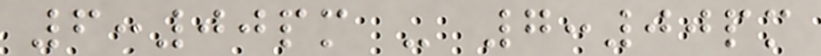6:00pm - 7:00pm
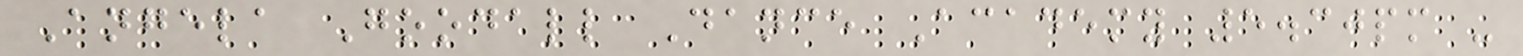Angela Goodall Dance Academy 5.30pm -
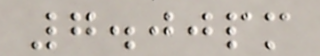7.00pm
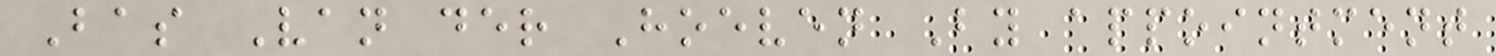Bas Van der Hoeven By appointment
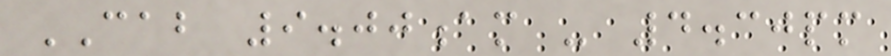CAB 9.00am - 4.30pm
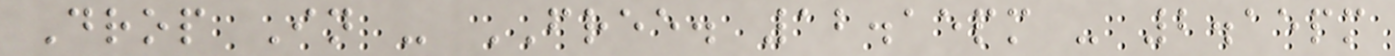Drop In - FREE. 12.15pm - 2.15pm
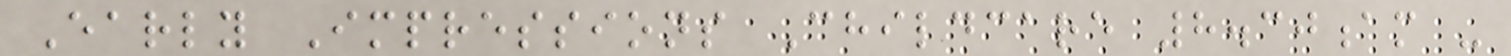Early Impressions Childcare 8.30am -
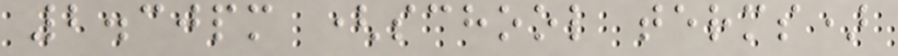2.30pm (school terms)
